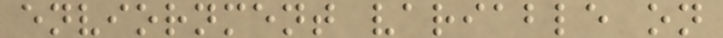enviornment variable on
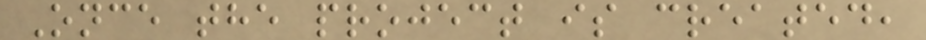Once the project is created,
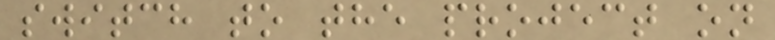switch to the project on
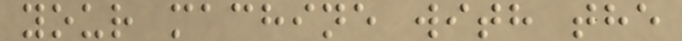your machine with the
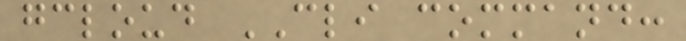gcloud CLI command:
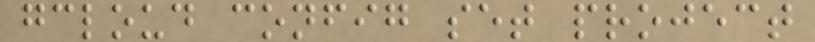gcloud config set project
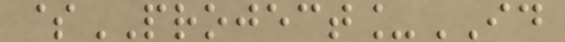$PROJECT_ID
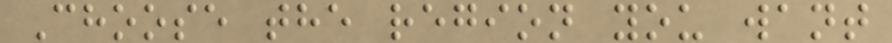Choose the region you want
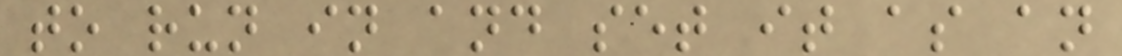to run in and set it as an
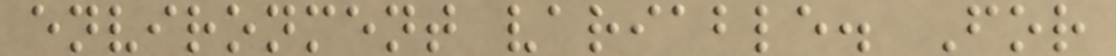environment variable. For
